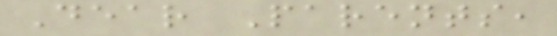Dear Parents,
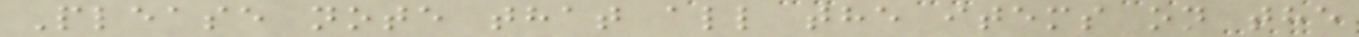Please note that all the items on the
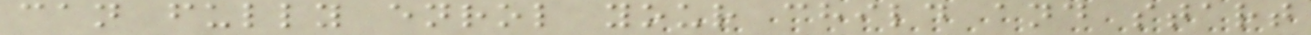can fully enrol your child and start
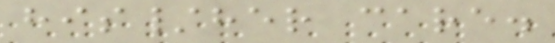his/her care.
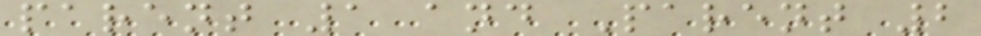parent 1 and Parent 2
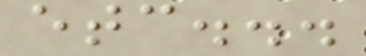etc...
